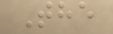The
